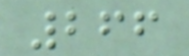266
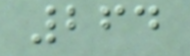264
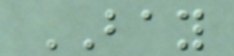BAY
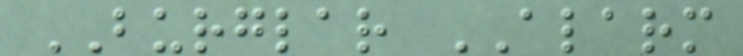BURGLAR ALARM
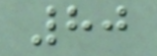80
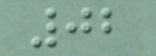02
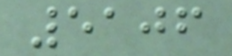5106
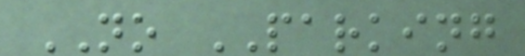NO PARKING
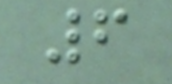6
